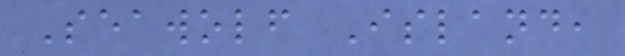Seawolf Island,
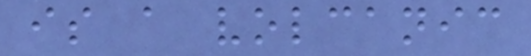is a volcanic
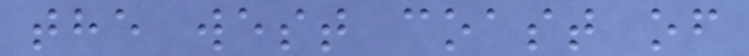the west coast of
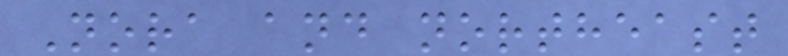Nora and northeast
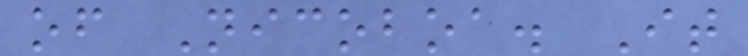of Nicoboa. It
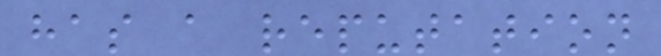has a reputation
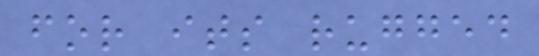for its rugged
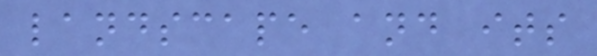landscape and its
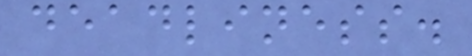deadliness.
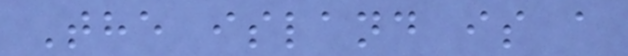The island is a
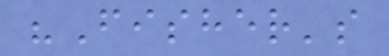"Fisher's
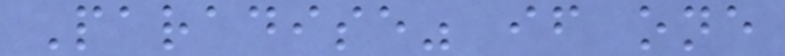Paradise" if one
